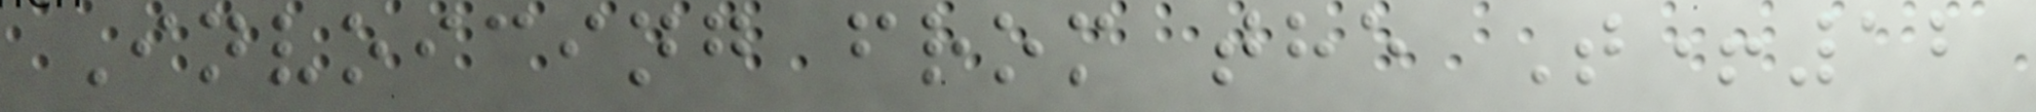Invoicing from the T+12
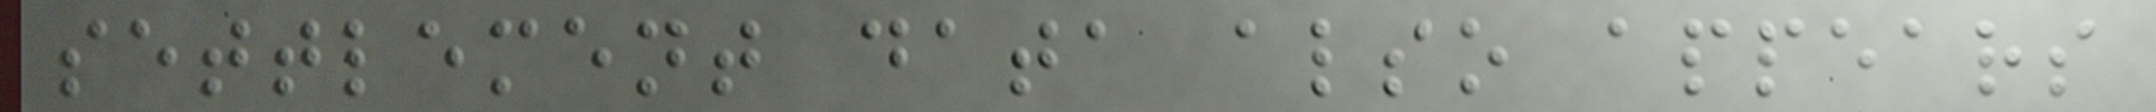settlement data also appears
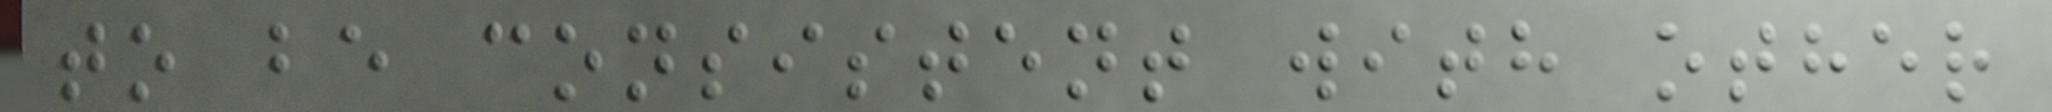to be consistent with other
